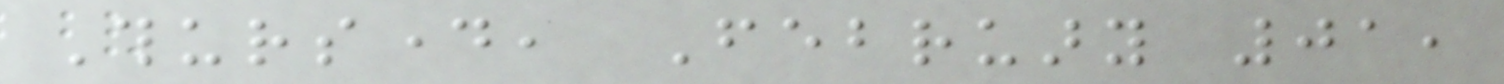Thursday, February 01,
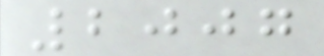2007
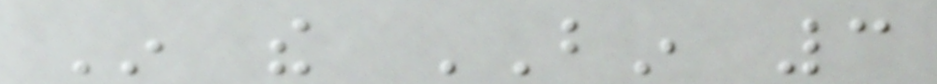In the BIN 3
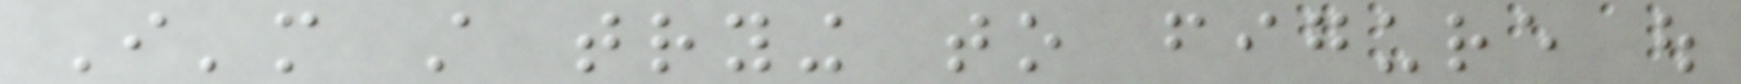I'm still trying to figure out
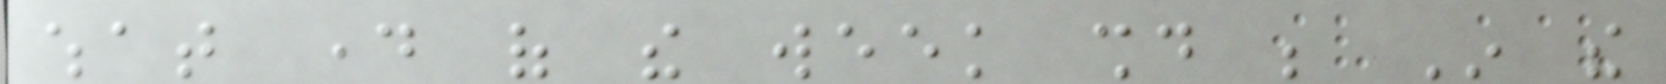what day of the week should be In the
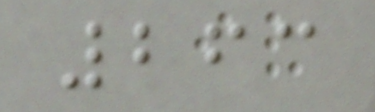263
